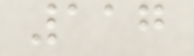117
